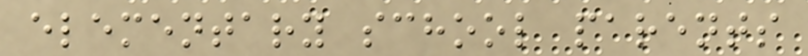elementary school parents
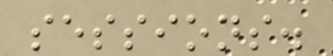sessions.
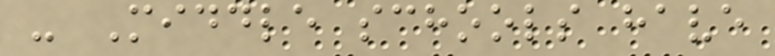- Middle schools have
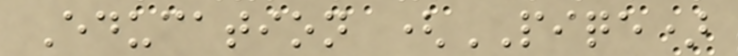Education (PIQE)
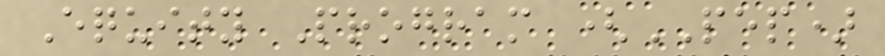Equity Program (PEP)
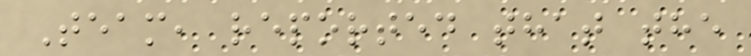Team, reported that the
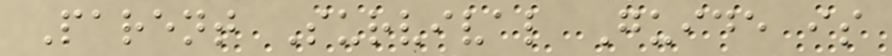Parent Survival Guide is
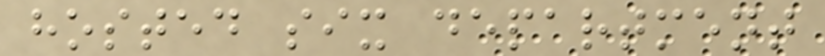hosted six department
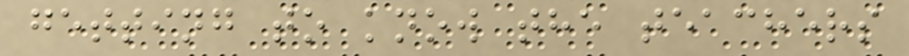getting to know the teachers
